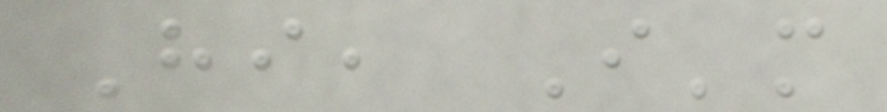Hi, I'm
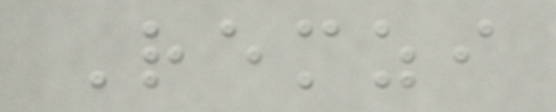Remzi
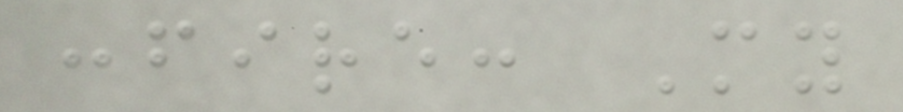:fire: My
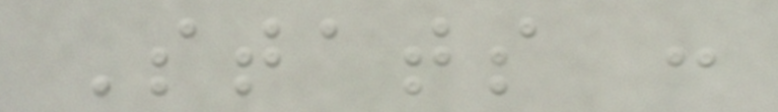Stats :
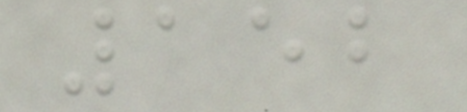152
